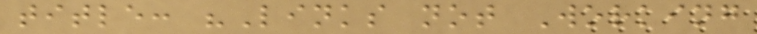title: "Links not Working
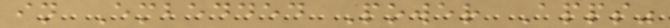in Embedded Power Apps"
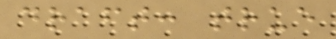draft: true
